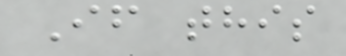If this
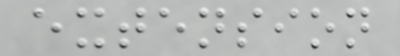extension
